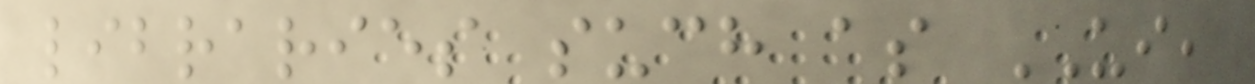libraries such as UI,
